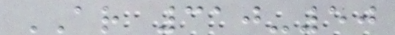AR 310-50
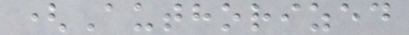(Authorized
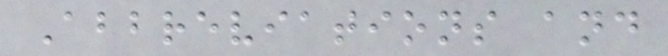Abbreviations and
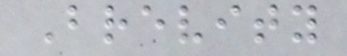Brevity
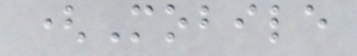(Mobile
